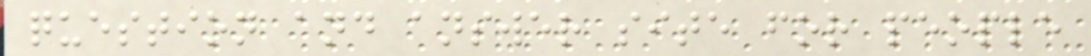question and answer site for people
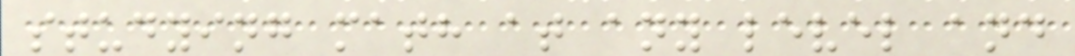studying math at any level and
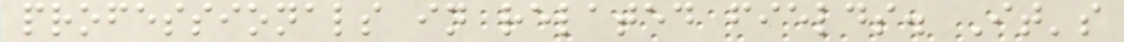professionals in related fields. It's
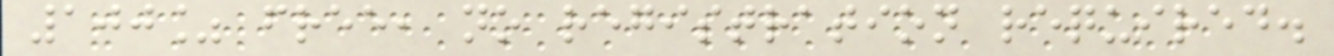100% free, no registration required.
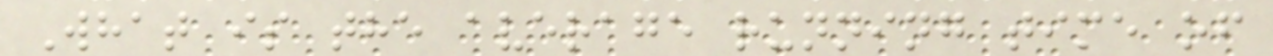What is the average running time of
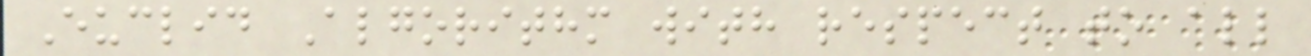Euclid Algorithm with respect to all
